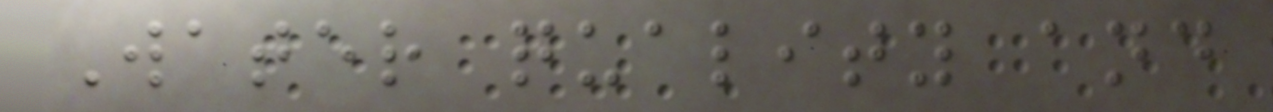Water quality and
